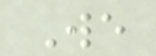We
